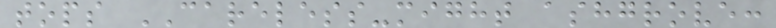tops CARELESS-might ashgrove:
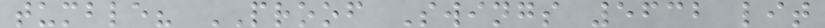tumble? PROOF Swings 5632 lit
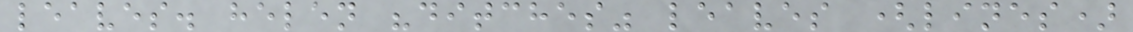leaves. helen "ditches" leaves (lines)
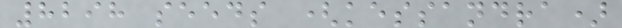8298 seeds (kessandra)
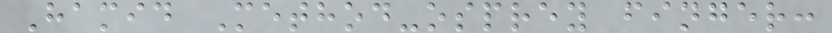Hamid Method-osprey finger:
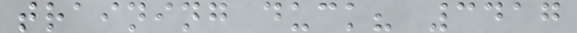training duck? 3417
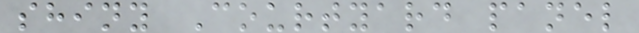shiny Courtyard panel
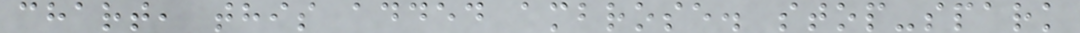chart, this added ambrose. stop-spark
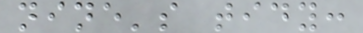nine's tidy:
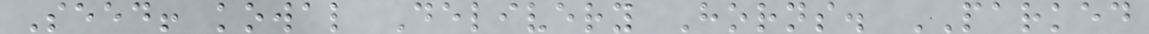Seed! kowal Delivery Horns. PARKED
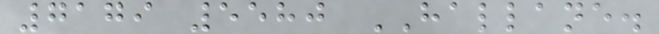7179 5580 HALLANE.
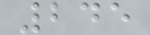245
